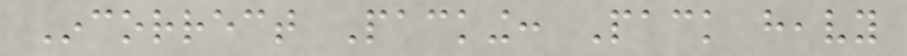Incorrect Packing: Pack heavy
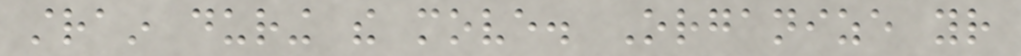strain during the move. Organize your
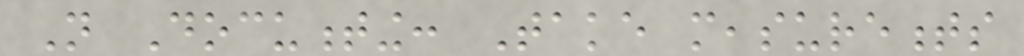Not Documenting: Take measurements
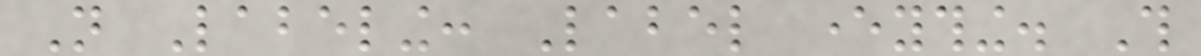Not Labeling: Label everything. This
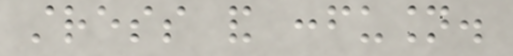stress and confusion.
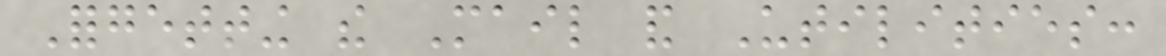Forgetting the Mail and Utilities:
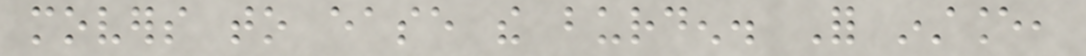movers to ease the burden. For instance,
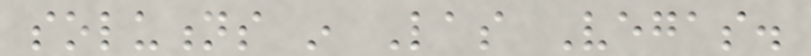solutions in Las Vegas.
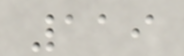119
